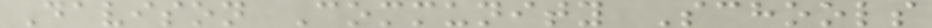Davison Community Schools
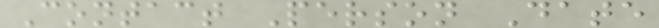Contact Person Date
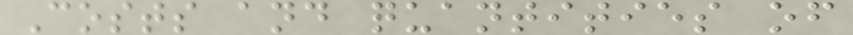Costs and quantities of
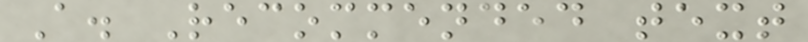A. Recommended text
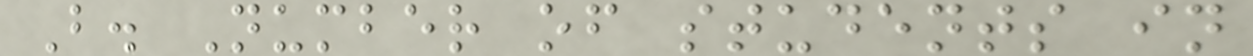B. Number of students in
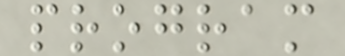program
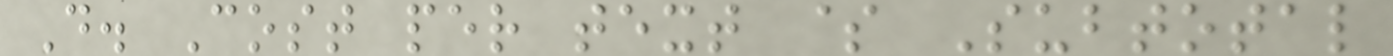D. Cost per text $ Subtotal
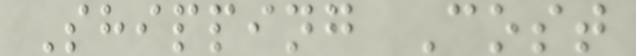Shipping Cost
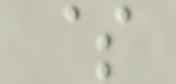$
